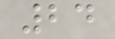24
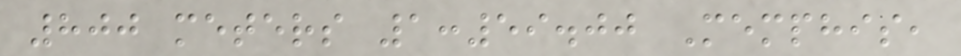800 meters 1:59.00 Memphis,
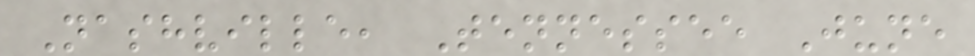Nashville, Tennessee June
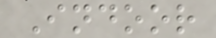Indoor
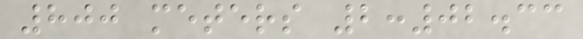800 meters 2:02.33
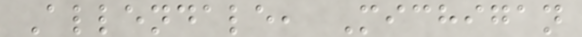Allendale, Michigan
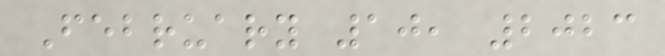February 10, 2023
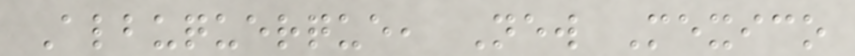Albuquerque, New Mexico
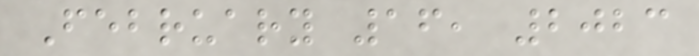February 16, 2023
